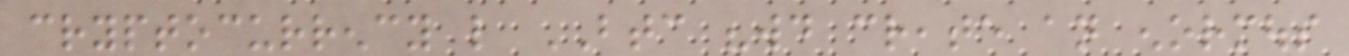cryptocurrency like BTC "would create an enormous
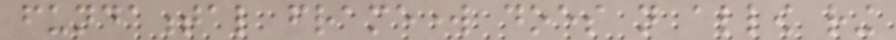fundamental framework does not allow ring
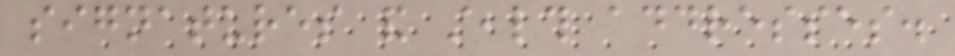signatures and stealth addresses.
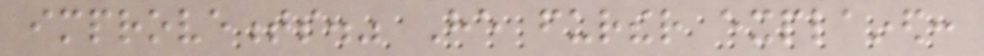improvements." He further explained:
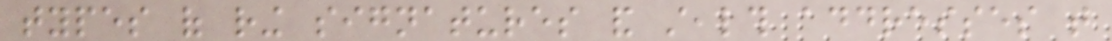types of ring signatures and stealth addresses that
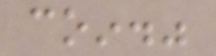coin."
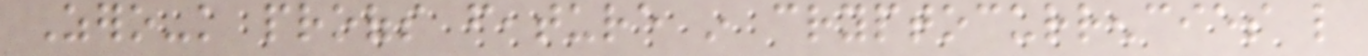Zero-knowledge proofs feature in cryptocurrencies like
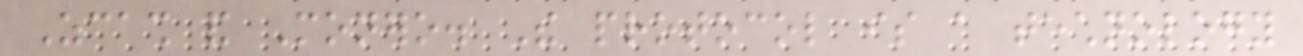Zcash and Monero. The protocol is a technology
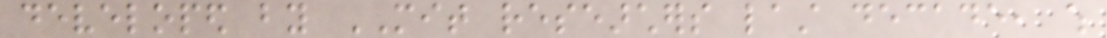developed by MIT researchers last decade, which
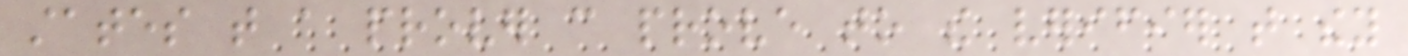states that a prover can prove to the verifier that they
